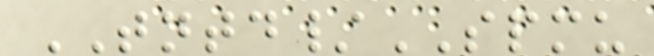TNTD/SPMU
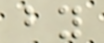by
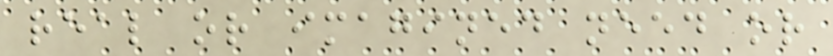real or imagined need or
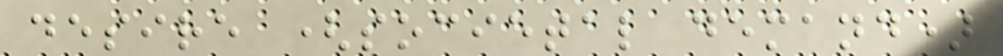desire (societal demand)
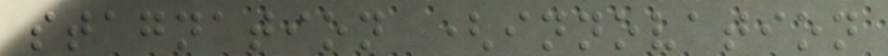stagnation (innovation
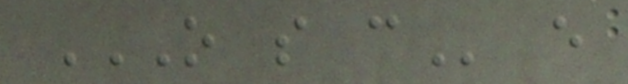O S C e
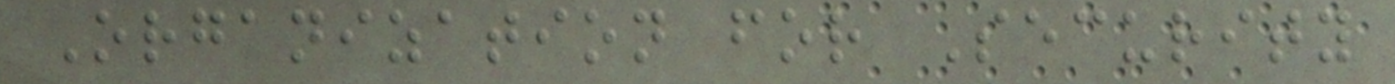Organization for Security
